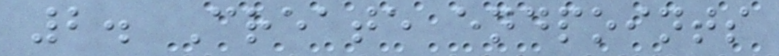2. Create endpoints
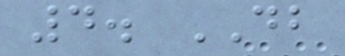4. DB
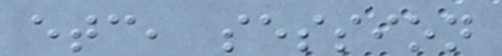etc, session
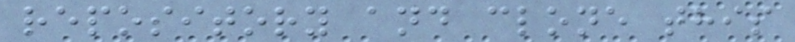repository and clone this
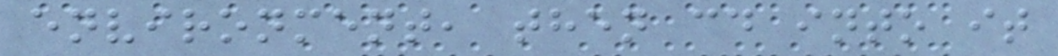environment, then cd into it
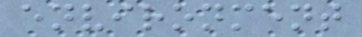environment
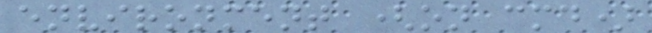environment (on cmd)
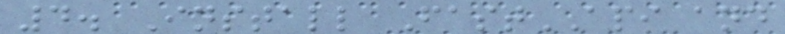4. Install FastAPI and
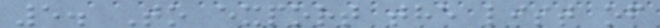5. To export the list of
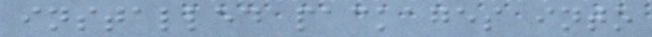installed packages into
